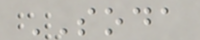SODA
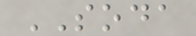SODA
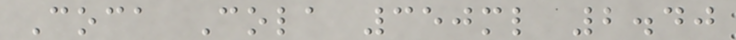Coca Cola 350ml 2.40
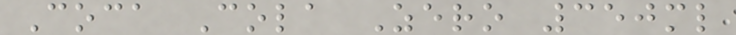Coca Cola Zero 350ml
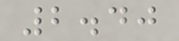2.40
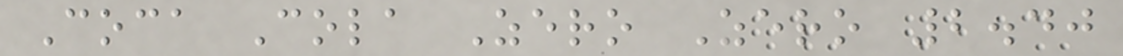Coca Cola Zero Zero 2.40
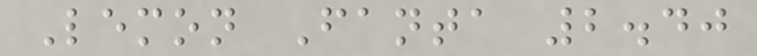Lemon Fanta 2.40
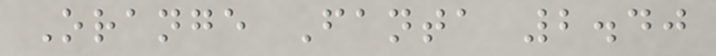Orange Fanta 2.40
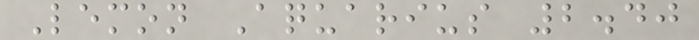Lemon Aquarius 2.40
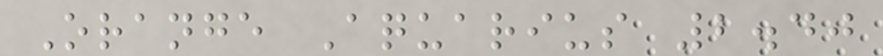Orange Aquarius 2.40
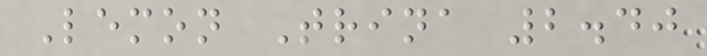Lemon Trina 2.40
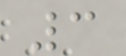3
